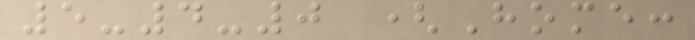5-4-0 (Home:
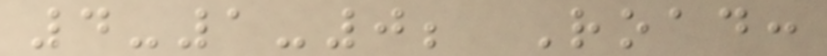4-1-0; Road:
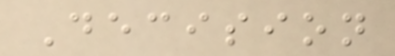Decision
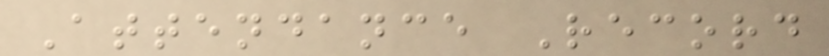Attendance Record
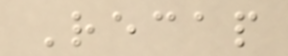Recap
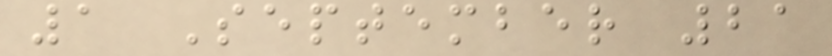1 September 21
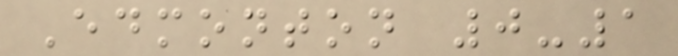Edmonton 0-1
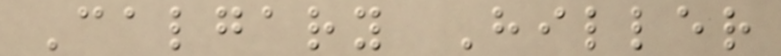Calgary Hiller
